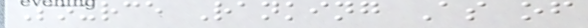Source Ranking As of
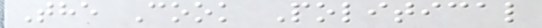The Cook Political
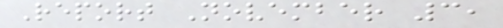Report November 3,
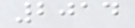2014
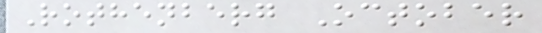Rothenberg October
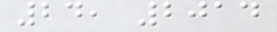24, 2014
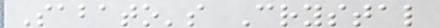Sabato's Crystal
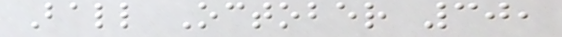Ball October 30,
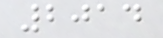2014
